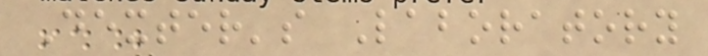Dexter's Laboratory
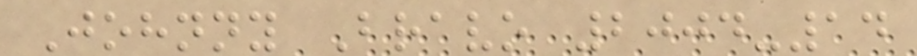Johnny Bravo 2004-14
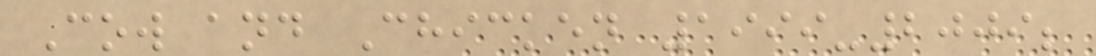Cow and Chicken 1999-2009;
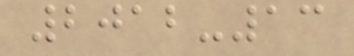2012-13
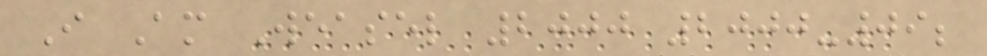I Am Weasel 2000 2000-09;
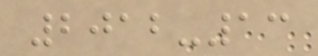2012-13
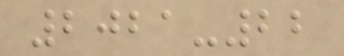2021-22
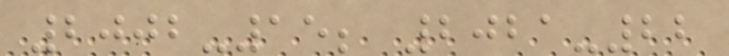2002-15; 2021-22
